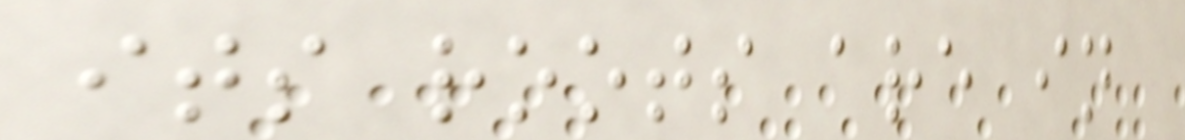its roots are in
